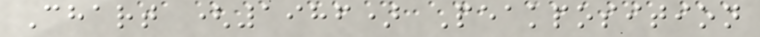Chart (1986) Peakposition
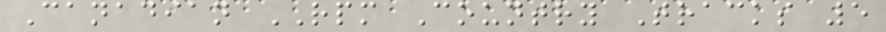Canadian RPM Country Tracks 5
